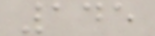145
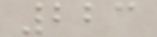223
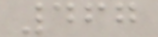467
